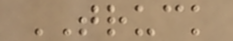TRUCK
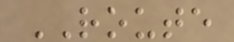ROUTE
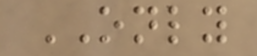ONLY
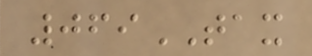069TAX
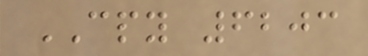CPY 6203
